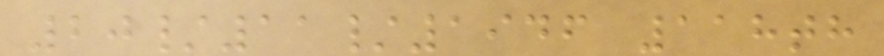20/11/1946 118th
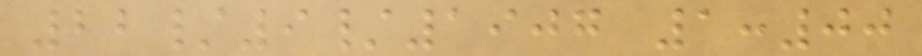22/9/1907 1:00
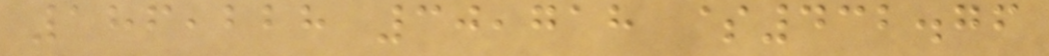186,228 30,718 $432.76
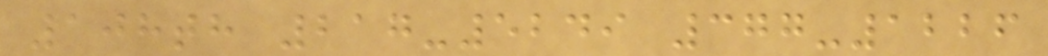108th 217-5249 377-1226
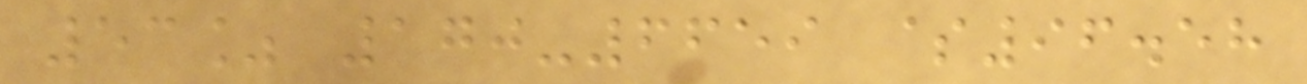53% 170-6659 $96.58
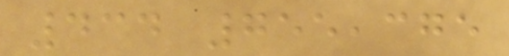434 755,375
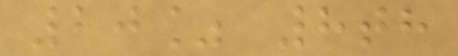20% 8th
